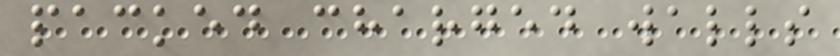packed charged walls
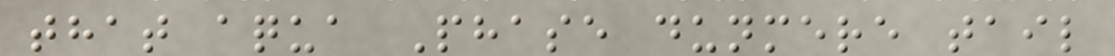that aqua Phase dunmere tail
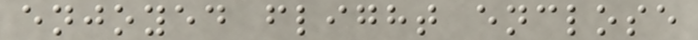enjoyed flight enclose
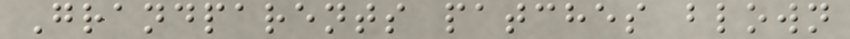Grandparents patches blown
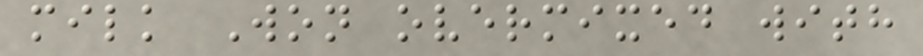milk Won overmixed with
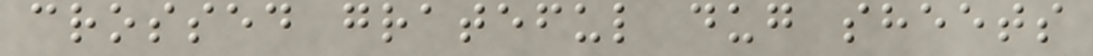crossed grateful dug sheets
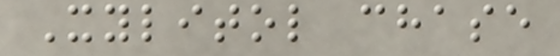Xylitol chase
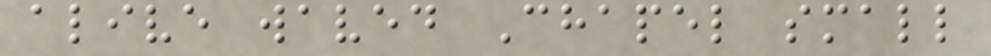alive waved Chapel small
